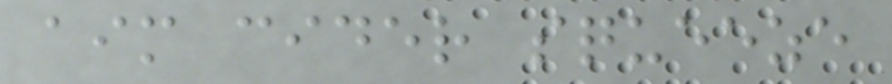aim cider squeeze
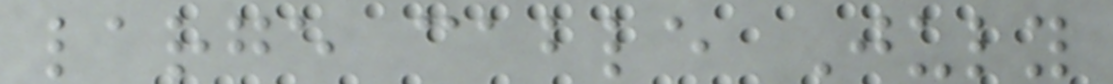large cable July
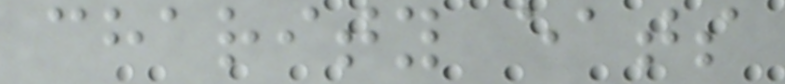charity eats
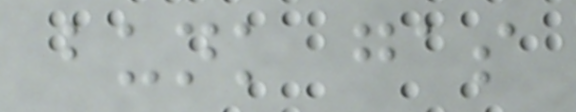bunk gas
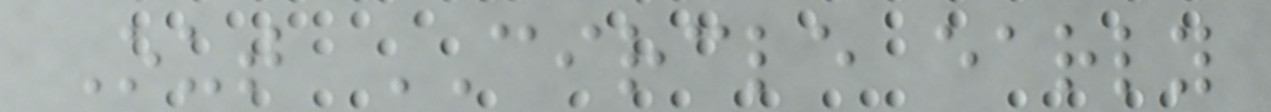Out CIRCLE early
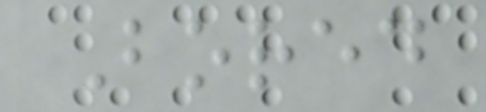Bored
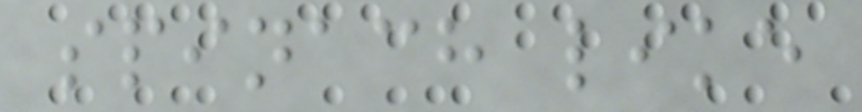spinach like
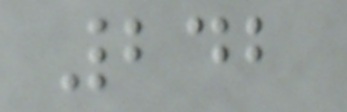242
